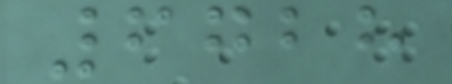6728
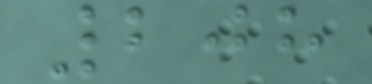208
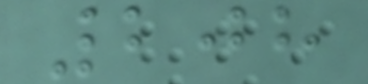208
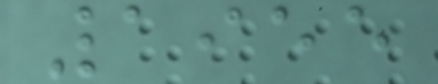1955
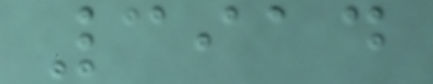3914
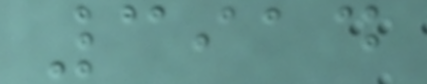3914
